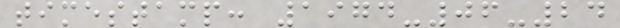timestamp: 1974-06-24
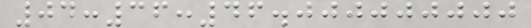04:36:46.000000000
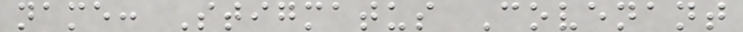name: Stigmatus Covenant
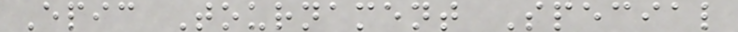Epic Tournament Special
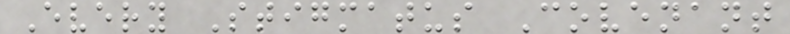Every Stigmatus Covenant
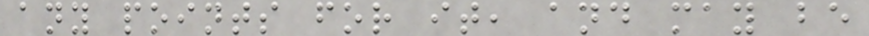any points for it, and may be
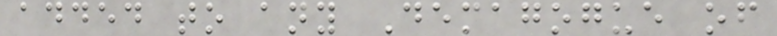added to any Demagogue of
